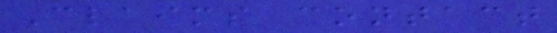Claims contact
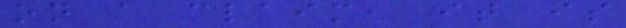on a claim, it is
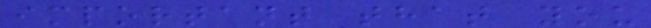important that you
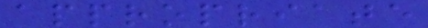appropriate
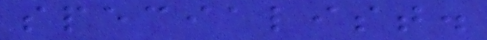specialist.
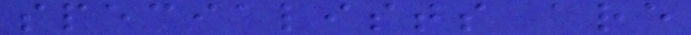specialists are
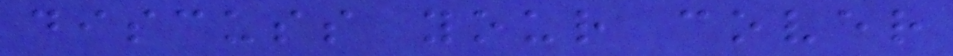discuss your cover
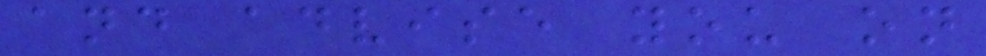and advise you on
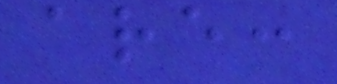are:
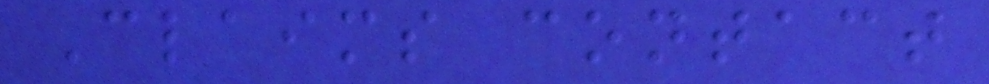Claims contact
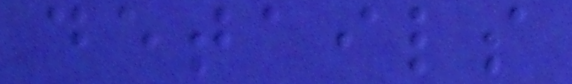details
